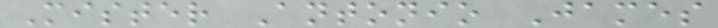Mister Antonio James
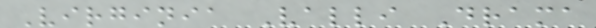Virginia Valli Drama
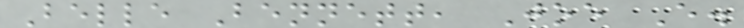Belle Bennett, Joe E.
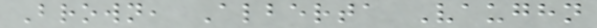Brown, Alberta Vaughn
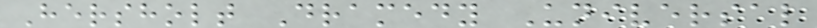Hersholt Dramedy Universal
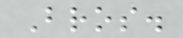Bros.
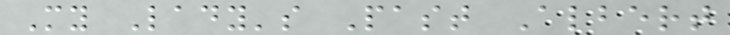My Lady's Past Albert
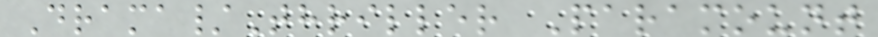Drama/Thriller Paramount
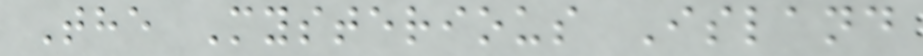The Mysterious Island
